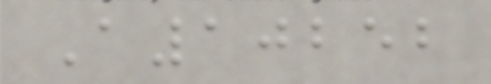A10252
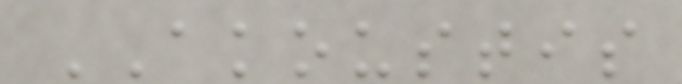AKOUSTIS
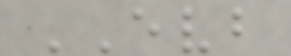EVB
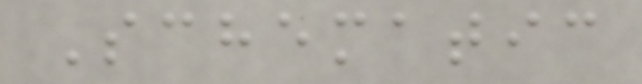Schematic
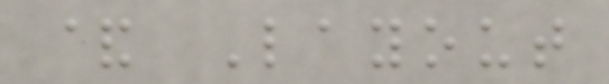& Layout
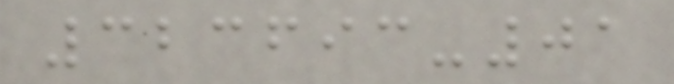323693-01
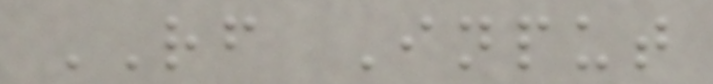RF Input
